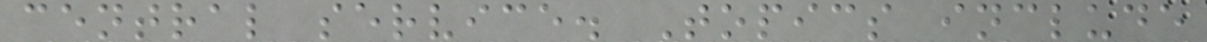central service. Topics include
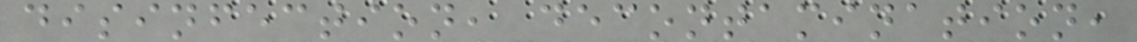disinfection, decontamination,
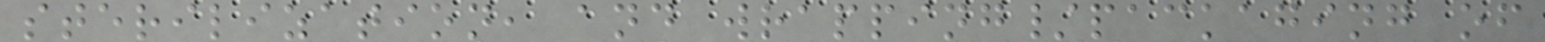sterilization, and wrapping/packaging of
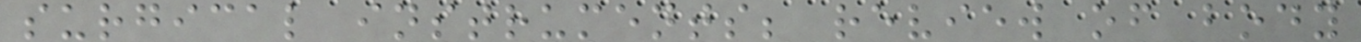surgical instruments; review of body
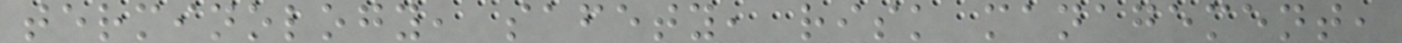terminology, safety, risk management,
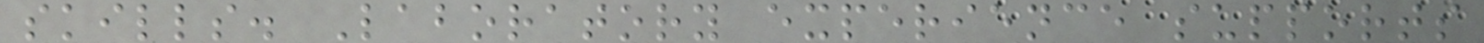skills. Laboratory experience supports
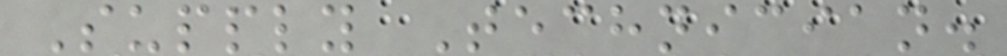Supply Technician.
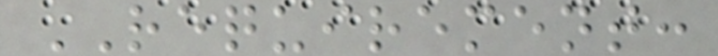REQUIREMENT:
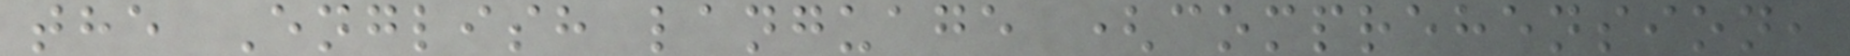the English language (comprehension,
